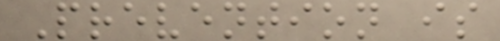Prevention is
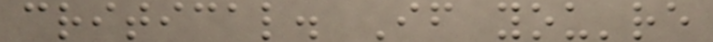critical. If you're
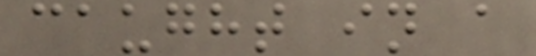caught in a
